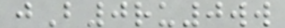jB0ru0ww
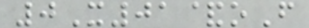0X01&oF
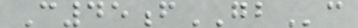C45fGBc
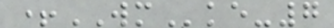+WMke-7
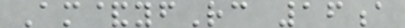Am&yfRc 16a
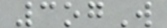3ogW
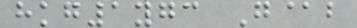hkg1ygc G@b
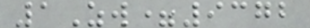1Zw=9372
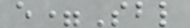e=Sbl
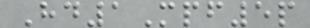Hd1Mpf5p
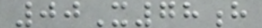00X78h
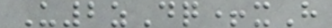U2zDq+xH
